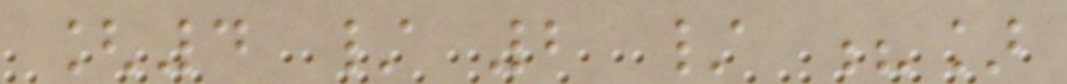[4 / 2 / ?]
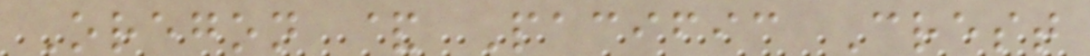Oregon & Pacific Crest
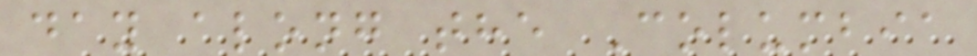day along the Columbia
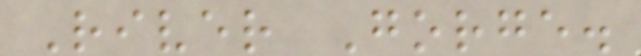River Gorge.
